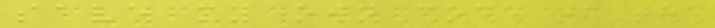save my own code of the
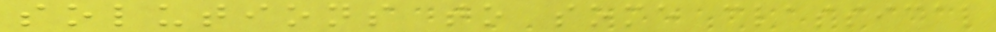solutions to some classical
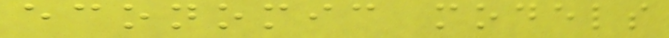economic models
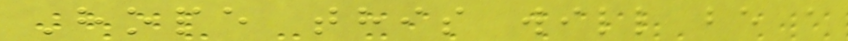Hope this will be a
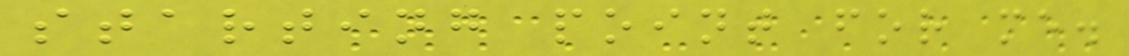starting point for me.
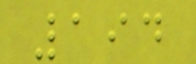194
